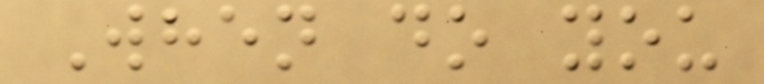When do you
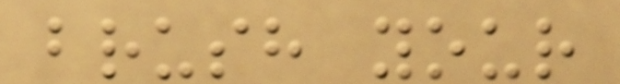brush your
